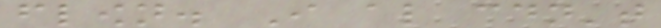flown. I also couldn't
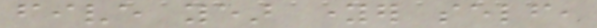five year younger self,
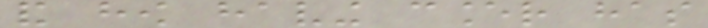and how having cancer has
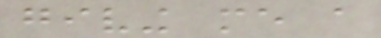giving me a
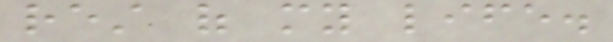rest of my life.
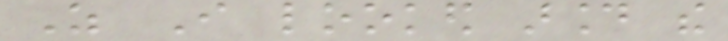As I looked around the
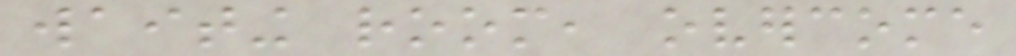waiting room, overcome
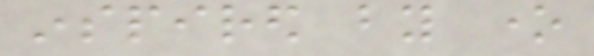inspired by one
